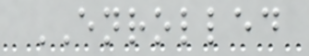ENROLLED
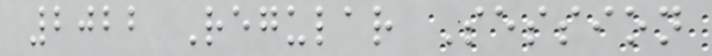2022 Regular Session
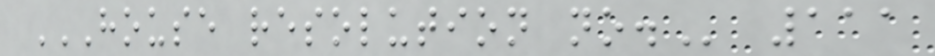HOUSE RESOLUTION NO. 111
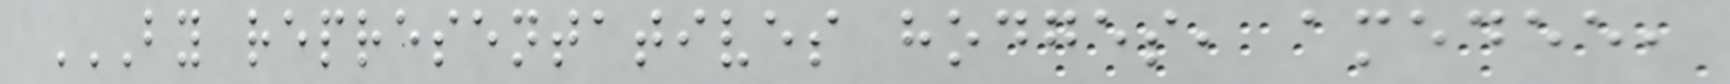BY REPRESENTATIVES HODGES, AMEDEE,
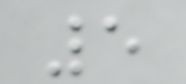5
